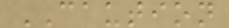CAUTION
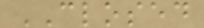CLOSED
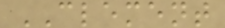CLEMENT
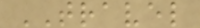TRAVEL
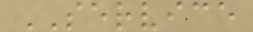SERVICE
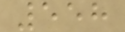558
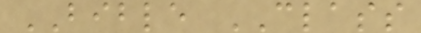BIBLE CLASS
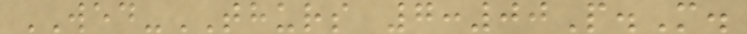WED-THURS 7:00P.M.
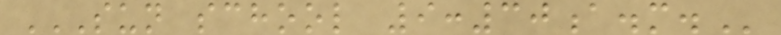SUN SCHOOL 9:30A.M.
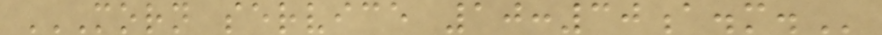MORN SERVICE 10:30A.M.
